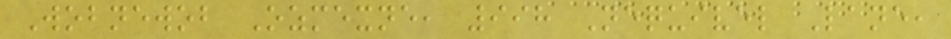Wobnewob Ozmexne, 998 Nequivel Lane,
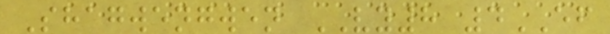Shagwengwen VY8 4EF
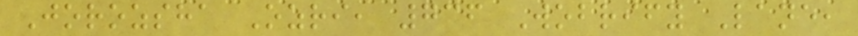Jorozsha Ozri, 736 Wobrify Lane,
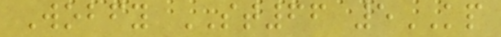Wobfy ST66 5KP
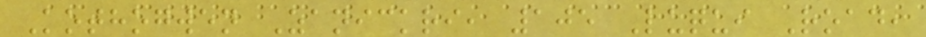Kothogwen Zanickri, 105 Luqui Road,
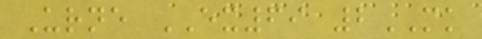Urne EX69 2MK
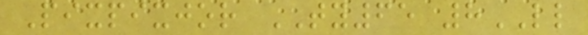Pixpixjor TY65 8LL
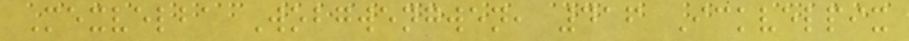Mexvelba Wobgwengwen, 416 Ickvelpix
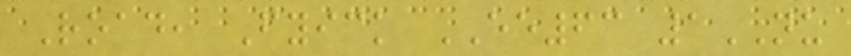Road, Fyick EE63 1NU
